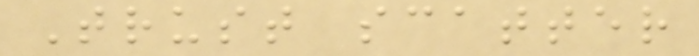Trust scatter
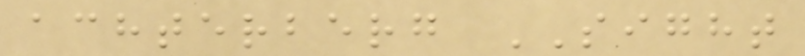achterberg SIGHT
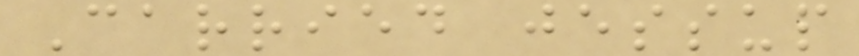Carried jessup
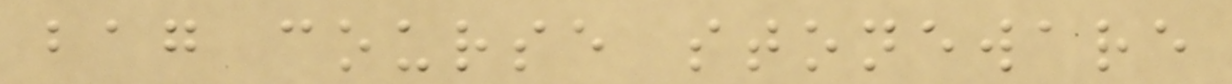bag course stoneware
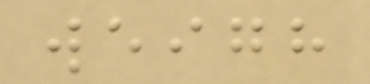weigh
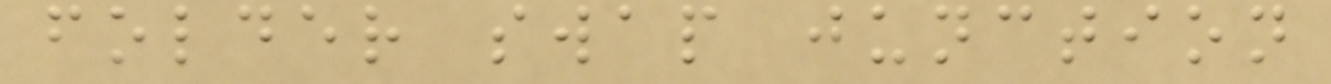folder swap junction
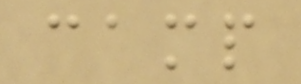camp
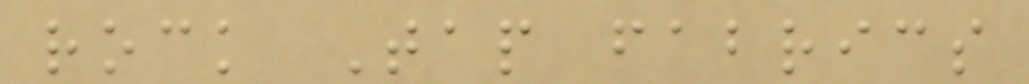rock Tap fabrics
